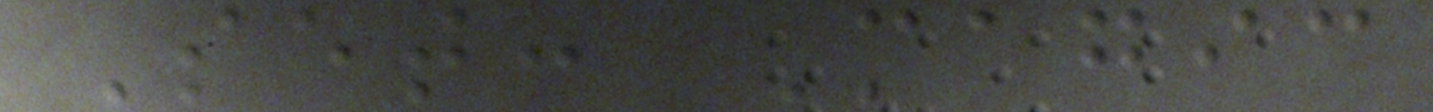Set: Magic
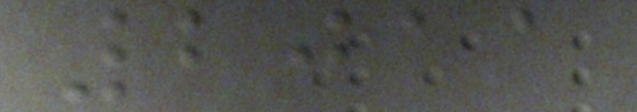2011
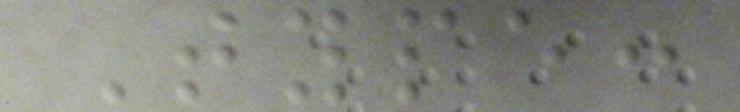Type:
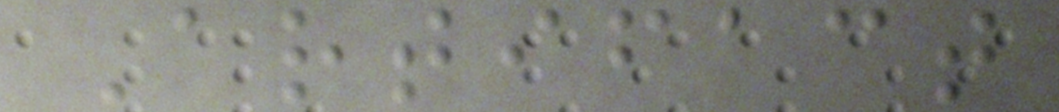Artifact
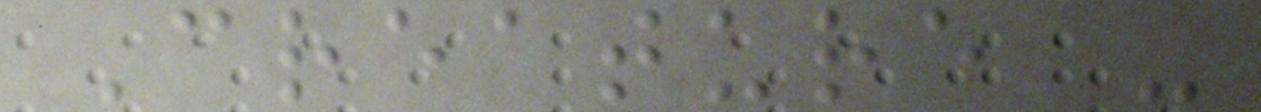Creature -
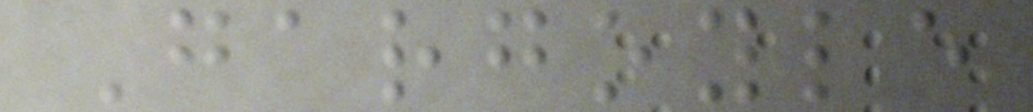Gargoyle
